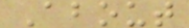About
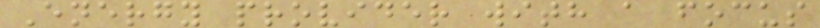Energy provider with a focus
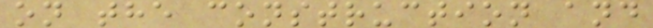on the construction and
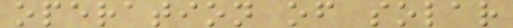operation of solar
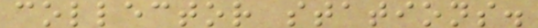collector stations.
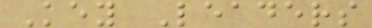Key Leaders
